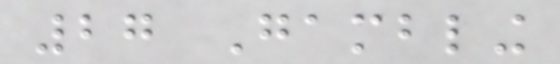27 Gambling
